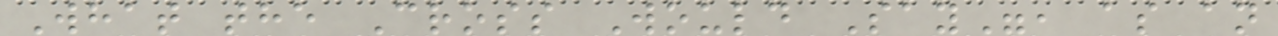What the Cross Would Say", as an
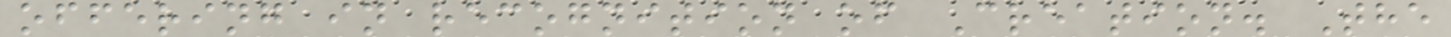offering in recognition of Creation. The
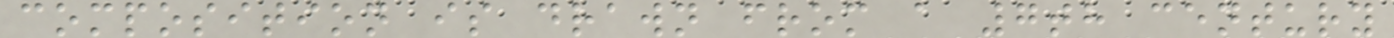composition is drawn from a 7th century
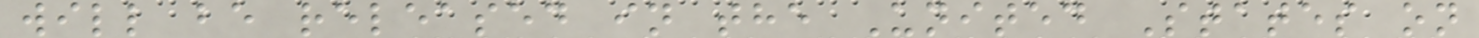will be released in the United States on
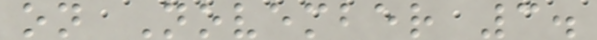on November 3.
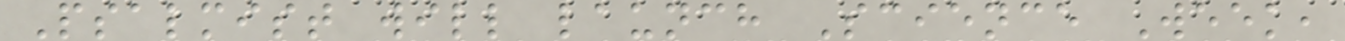Psalmist will launch Science Week,
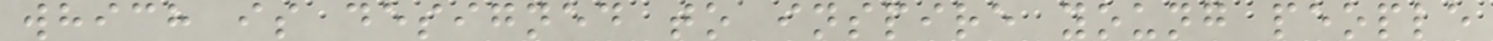which is designed to inspire young people
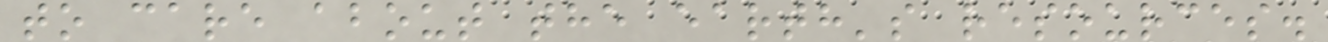to care about the earth's resources.
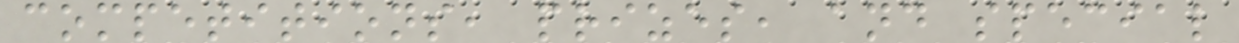competitions, prizes, and special
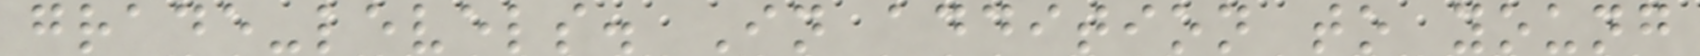grade-levels. In addition to young
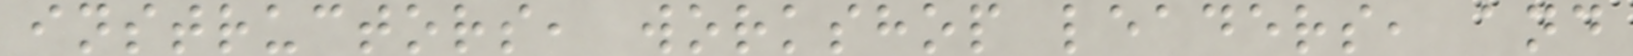instructors, workshop leaders, and
